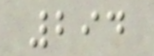294
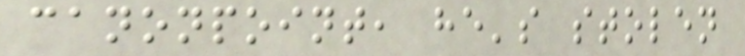canonpoint, he's stolen
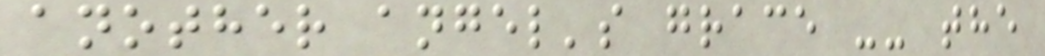another angel's grace -- the
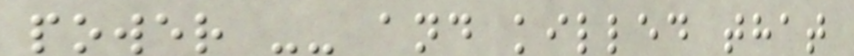power -- and killed that
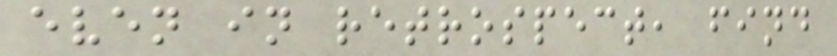even in retrospect, find
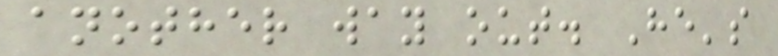another way out. He's
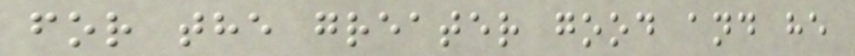for the greater good and he
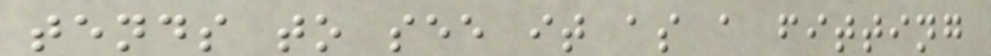tends to see it as a fitting
